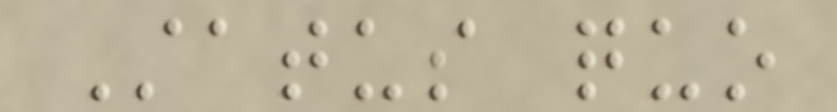Status quo
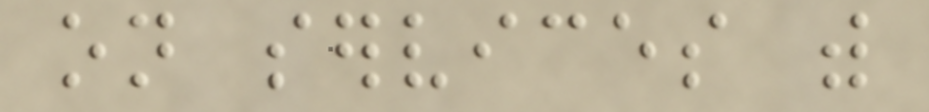on services with
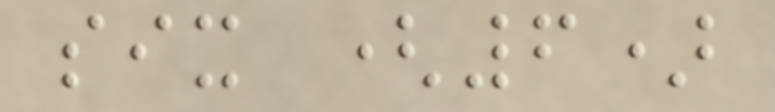six (6)
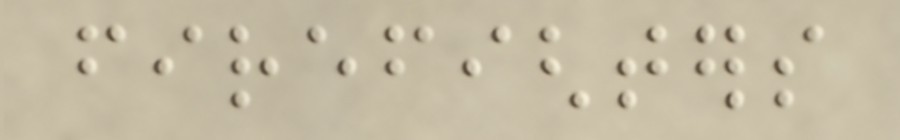firefighters
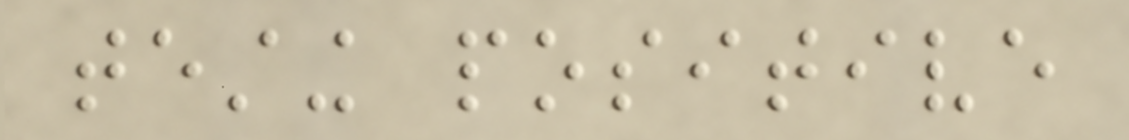testing positive
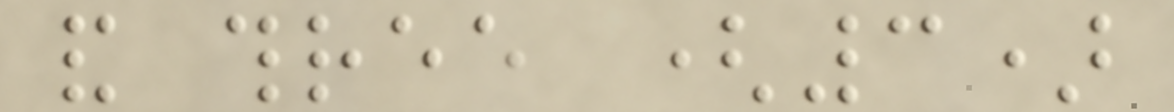and three (3)
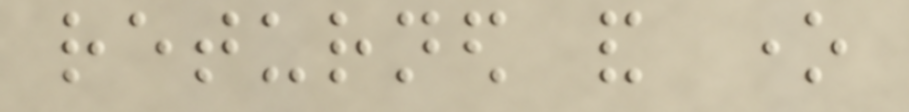returned and one
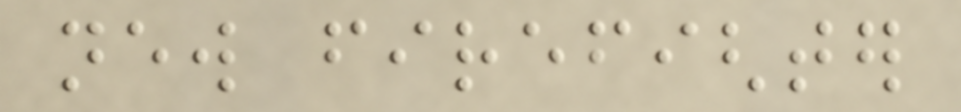new firefighter
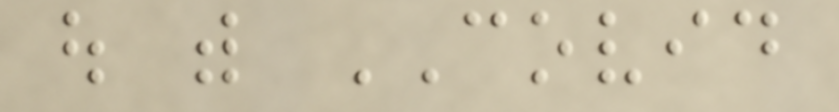out with COVID
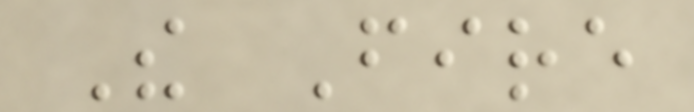The Fire
